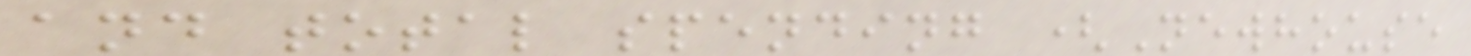and total spending (Newhouse
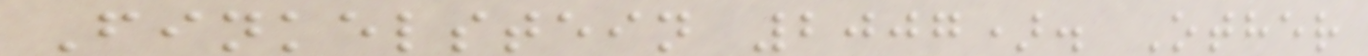Finkelstein 2007). Other
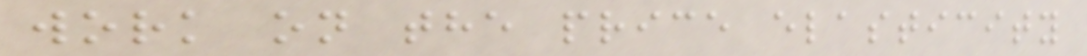work on the price elasticity
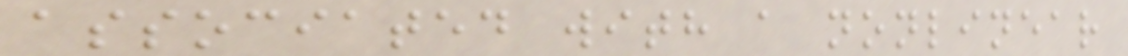associated with a nonlinear
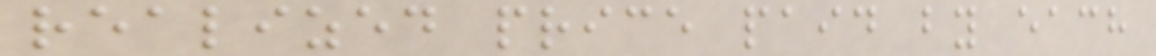realized price paid by each
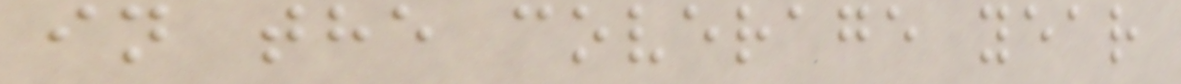in the coverage year
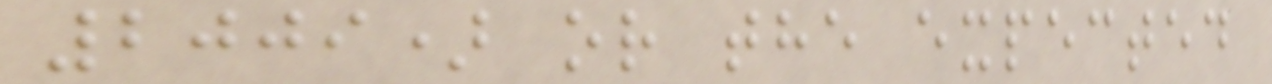2009) or the expected
